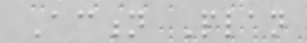Action Plan
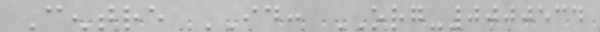Centre ID: ORG-0000534
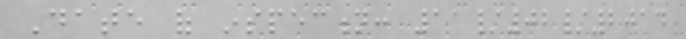Date of inspection: 11/02/2014
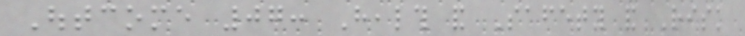Outcome 07: Health and Safety and Risk
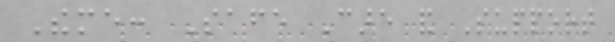Theme: Safe Care and Support
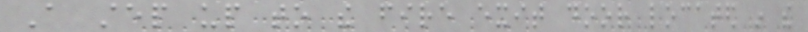A step up to the fire exit door located in the
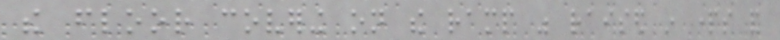the floor covering on the ramp was raised in parts and
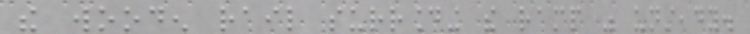the wooden rail surrounding the ramp was unsteady.
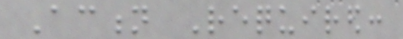Action Required:
